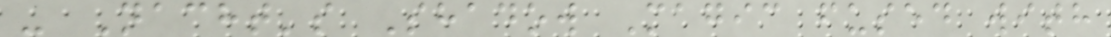- Nacht's Shadow Magic fused with
